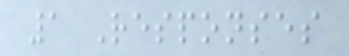1 Responses
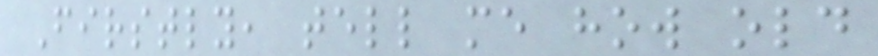Firstly, tell me how old
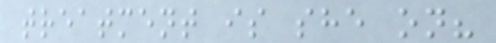treatment is she on?
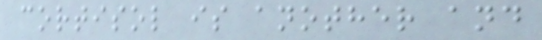cortisol is another and
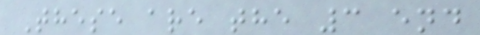These are the 3 end
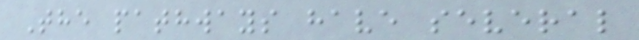The pathways have several
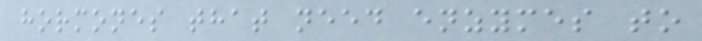hormones that need enzymes to
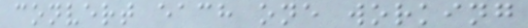convert each one working
